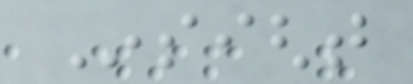Insight
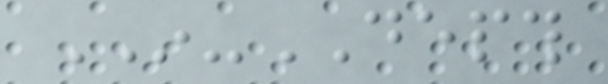IN-DEPTH
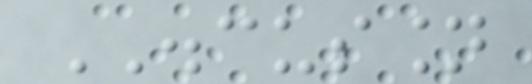DISCUSSION
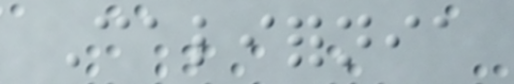California
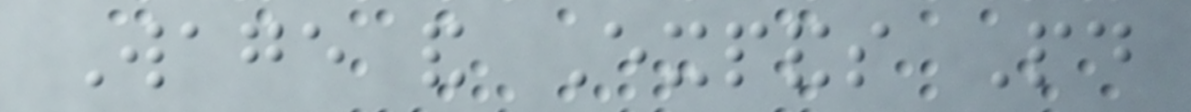Wage and Expands Paid
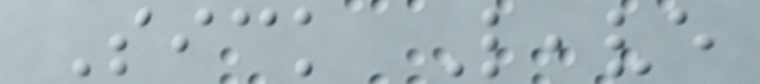Sick Leave
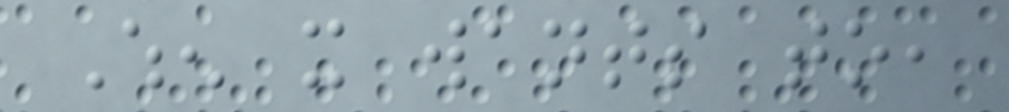When it wants to,
